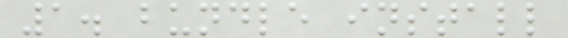1. bundle install
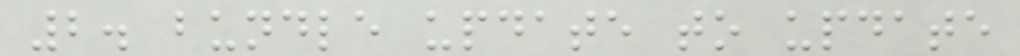2. bundle update to update
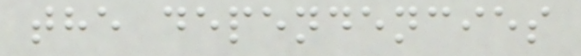the dependencies
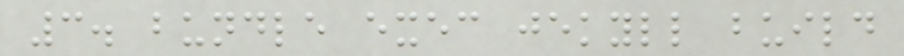3. bundle exec jekyll build
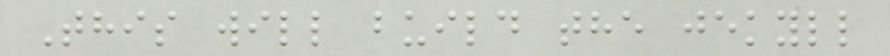This will build the jekyll
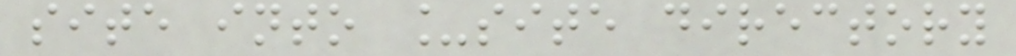site into _site directory
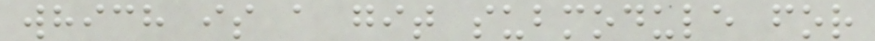which is a git submodule for
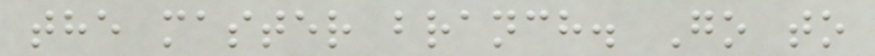the master branch. Go to
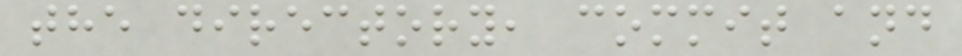the directory, commit and
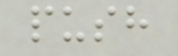push
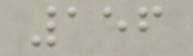156
